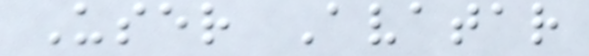User Avatar
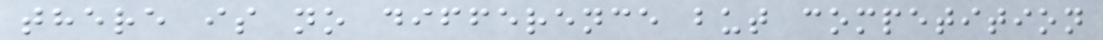there is no difference but competition
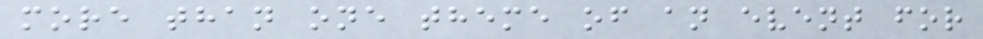more than one theme of an event for
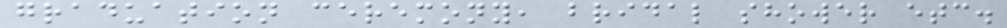graduation ceremony, bridal shower etc.
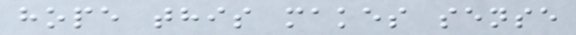hope this makes sense
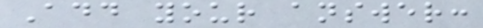Add your answer:
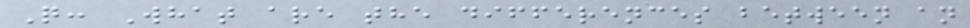Q: What are the differences between an
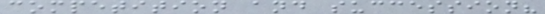competition and succession?
